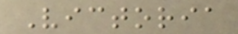Victoria
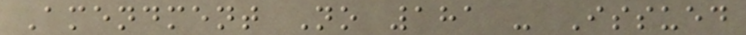Amendment No 181 - Issued
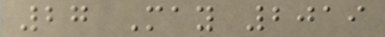27 May 2019
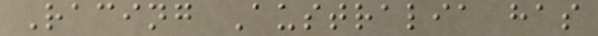Racing Australia has
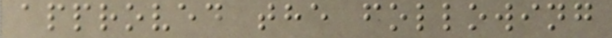approved the following
